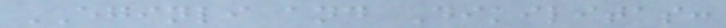EGINLI and Dikilitas:
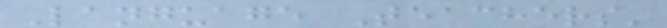Language Teachers'
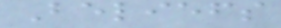Beliefs
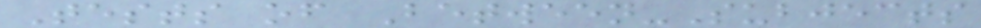Tests of Between-Subjects
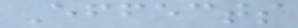Effects
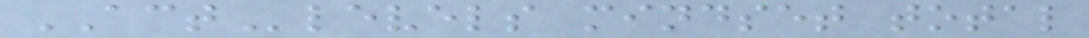ACTlevels mindset total
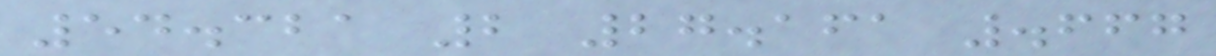54.321 2 27.161 .667
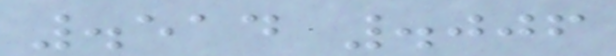.514 .006
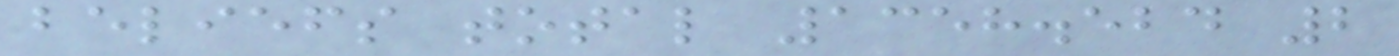beliefs total 1358.524 2
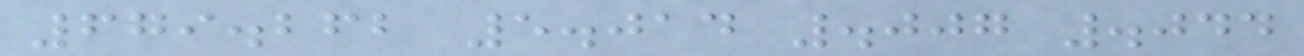679.262 5.014 .007 .044
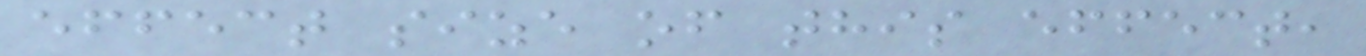effect size of this effect,
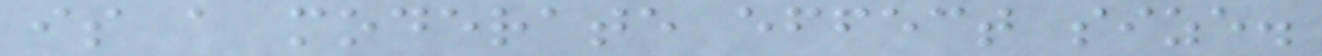is a moderate effect size.
